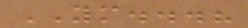YM...?
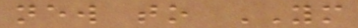new to YM
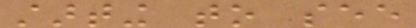starting to see
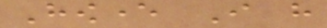However I have
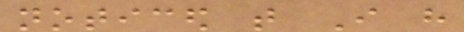noticed that I have
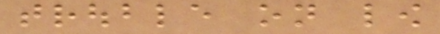trouble on low
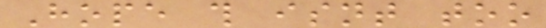Hope this isnt too
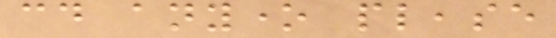could anyone please
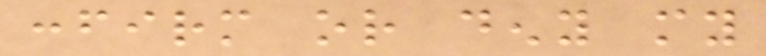confirm or deny my
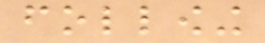following
